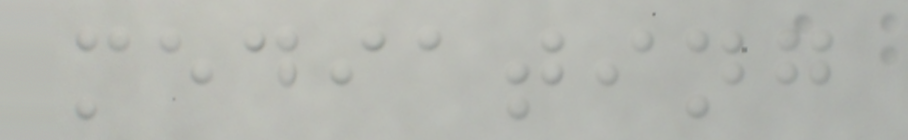mediating
